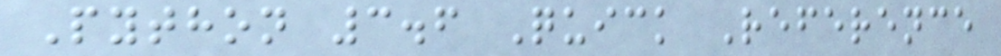Python 3.6 Quick Reference
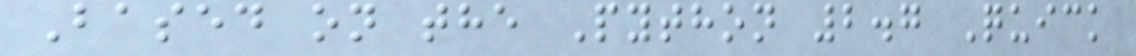Based on the Python 2.7 Quick
